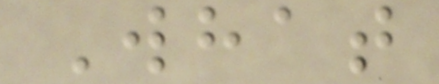What
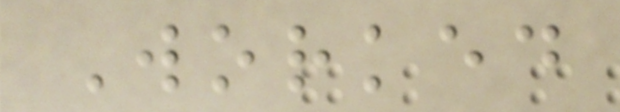Worked
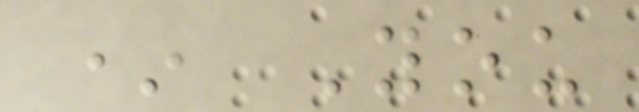* You
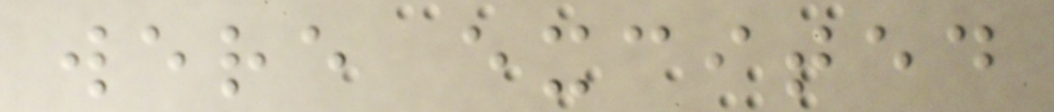were excited
